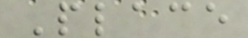Place
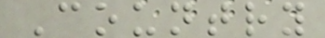Country
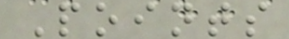Points
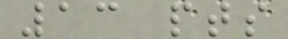13 pts
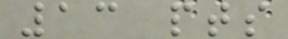13 pts
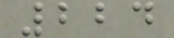224
